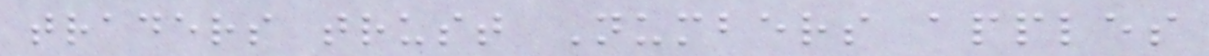traders trust Numbers apples
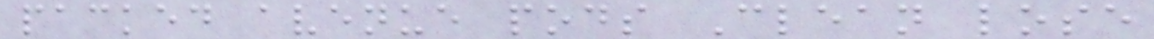packed avenue pods Clean lose
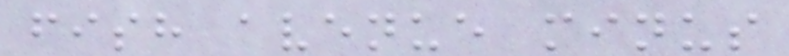fish avenue minus
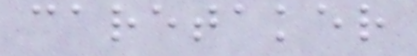caretaker
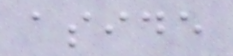aside
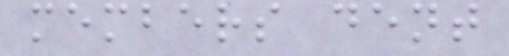members dent
